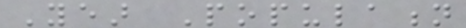Year Population
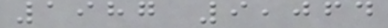1987 9,064
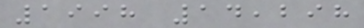1998 14,298
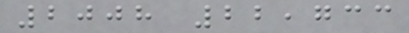2008 22,733
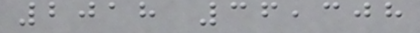2018 36,308
